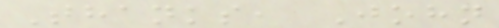Thanks, John
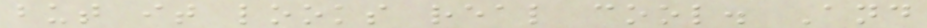but it looks real cool. And
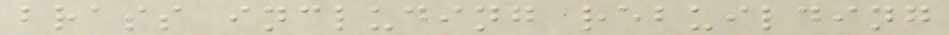brass including rebuilding
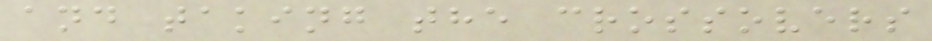and taking the crossovers
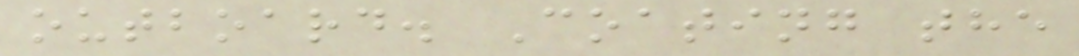outboard. Coating the
